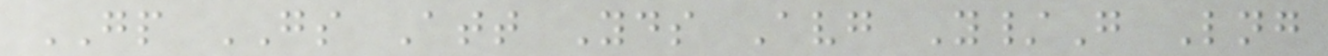GP GS Att Yds Avg Y/G Lng
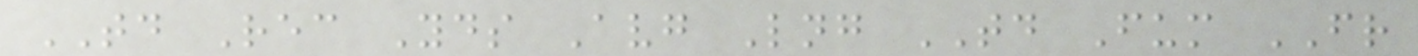TD Rec Yds Avg Lng TD Fum FR
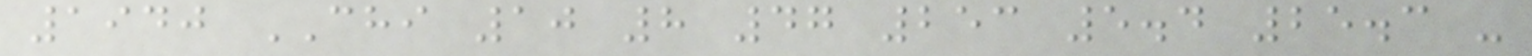1940 CHI 10 8 47 253 5.4 25.3 -
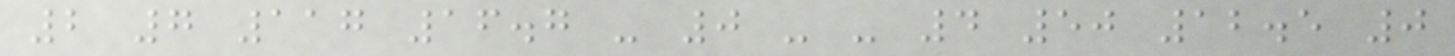2 7 117 16.7 - 0 - - 4 50 12.5 0
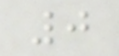0
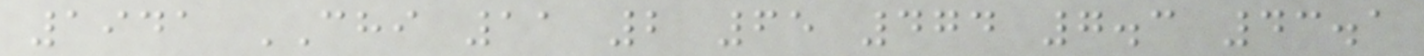1941 CHI 11 2 65 474 7.3 43.1
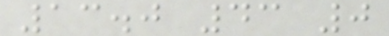13.0 43 0
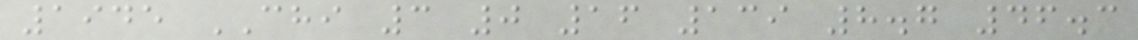1945 CHI 3 0 16 139 8.7 46.3
